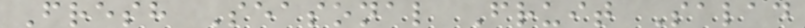Fresh Seasonal Fruit Salad
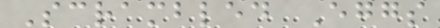Scrambled Eggs
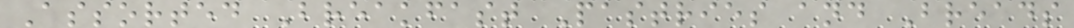Assorted Breakfast Pastries and Breads
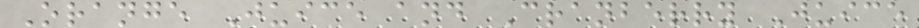Orange Juice and Cranberry Juice
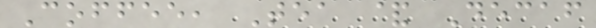Coffee, Tea & Decaf
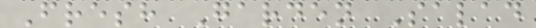Fresh Garden Salad
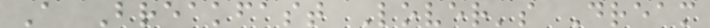A Breakfast Lover's Dream
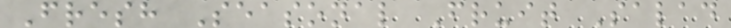Fresh Seasonal Fruit Salad
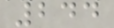244
